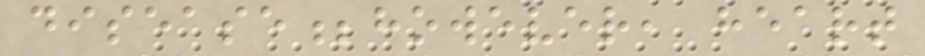disease;however, heart
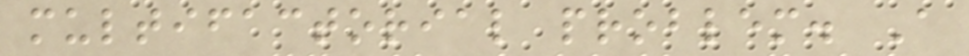multifactorial problem. A
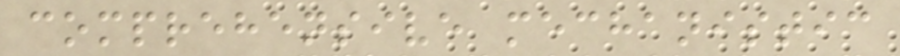comprehensive mechanistic
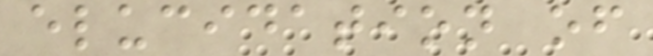elucidation of
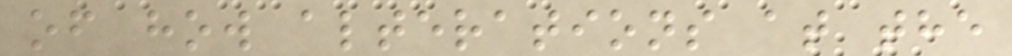of how alterations at the
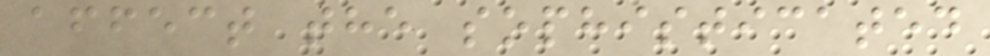affect the sophisticated
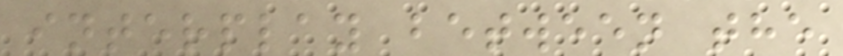interplay between the
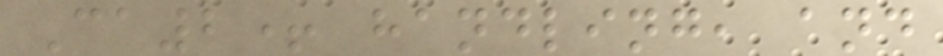Ca2+ handling, and
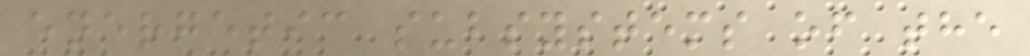energetic subsystems of the
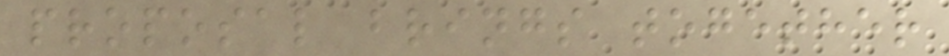proposal brings together
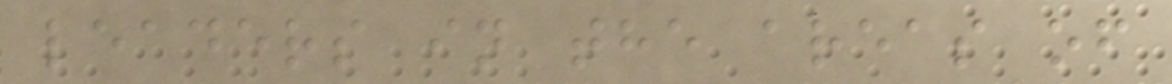leaders in the areas of
